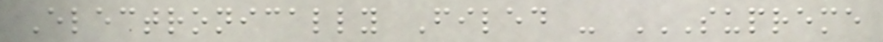Electronically Filed - SUPREME
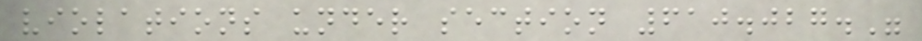violations under section 610.027."
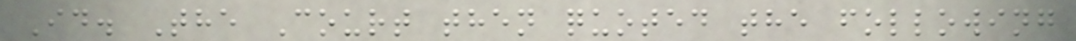Id. The Court then quoted the following
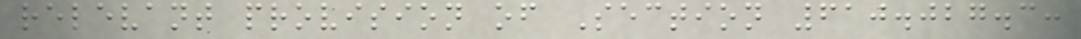relevant provision of Section 610.027.3:
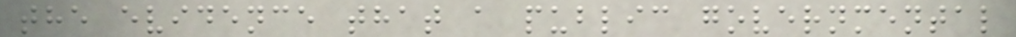the evidence that a public governmental
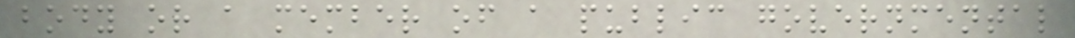body or a member of a public governmental
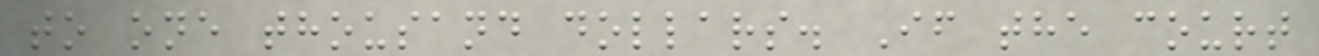to one thousand dollars. If the court
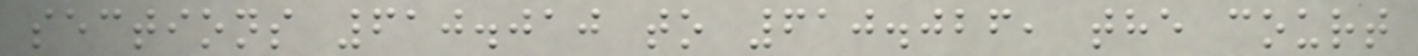sections 610.010 to 610.026, the court
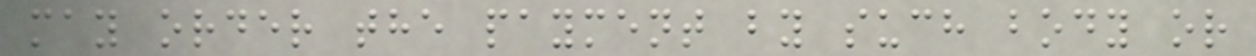may order the payment by such body or
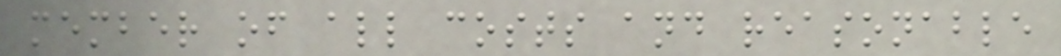member of all costs and reasonable
